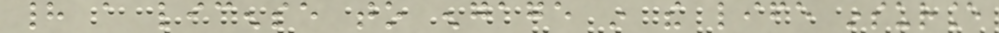had a license to engage in the life insurance
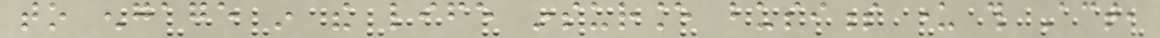to engage in the life insurance business under this Act,
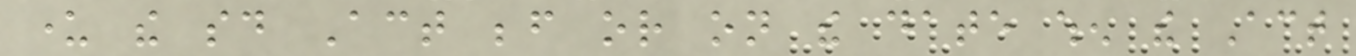under the said Act before or on the date when the Act
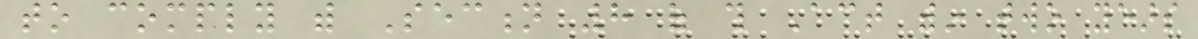to comply with Section 8 of this Act within two years
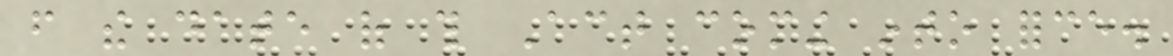from the date of this Act coming into force.
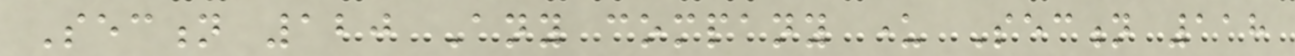Section 120 Any company under Section 118
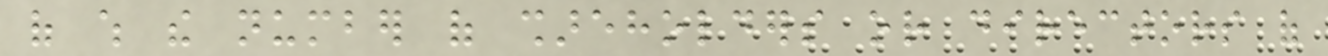of which the number of shareholders or directors of
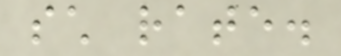such rate.
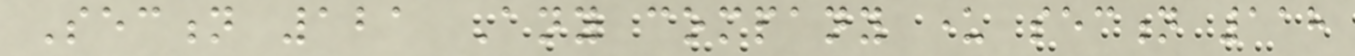Section 121 Any company under section 118
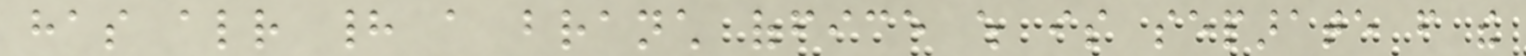has already had a branch office which is separate from the
